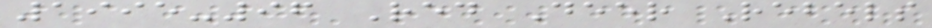1995-96 Red Deer Rebels
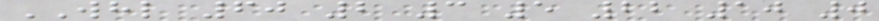WHL 60 2 3 5 22 10 0
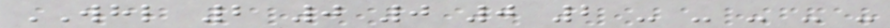WHL 2 0 0 0 2 - - - - -
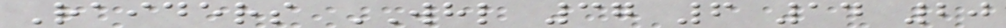Raiders WHL 37 6 14 20
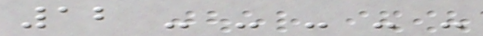12 - - - - -
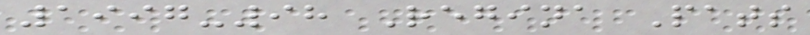1997-98 Regina Pats
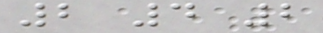2 4 2
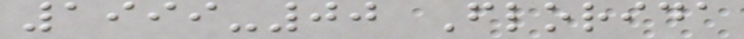1999-00 Florida
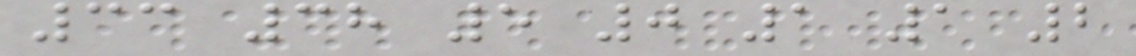33 38 5 0 1 1 2
